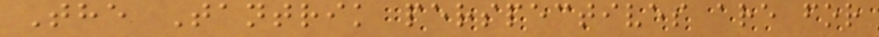The Tantrik perspectives are for
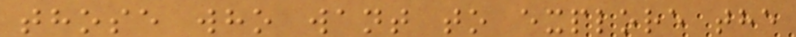those who want to explore the
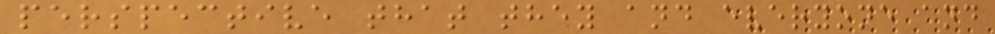perspective that they and everyone and
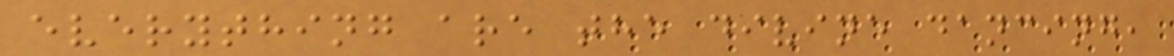everything are the divine dancing,
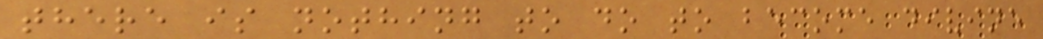there is nothing to do to become divine
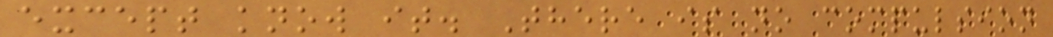except know it. There is no compulsion
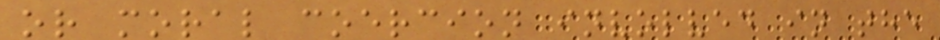or moral coercion involved in the
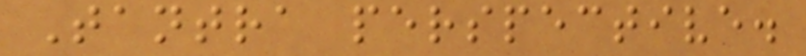Tantra perspective.
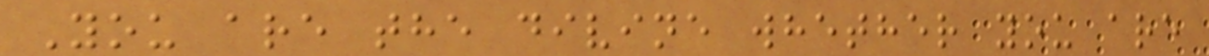You are the divine whether you are
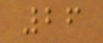26
